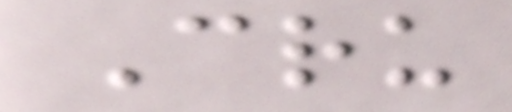Cru
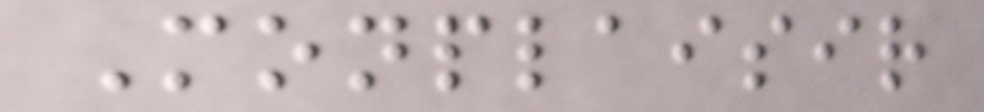Monplaisir
